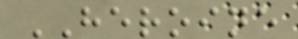HEROINE
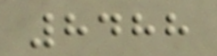8488
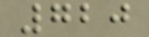720
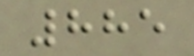885
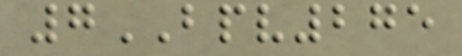7BPV275
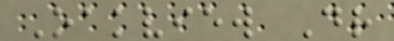Oakview Dr
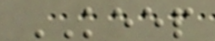KEEP
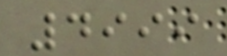4999
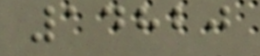14820
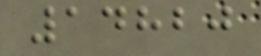14820
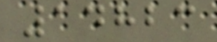14823
